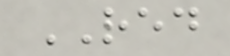RED
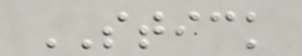STICK
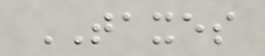TAXES
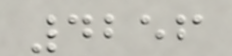4256
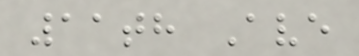11th Ave
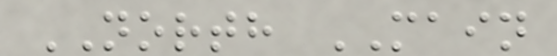NORTH MAIN
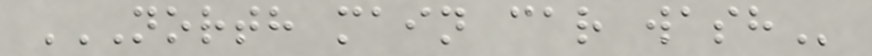NORTH MAIN CAR WASH
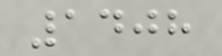1408
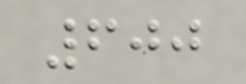600
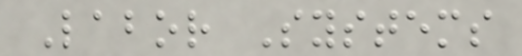Labor Systems
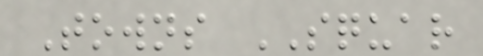Towns SQUAR
